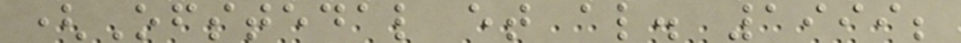(Ofstedal et al. 1999;
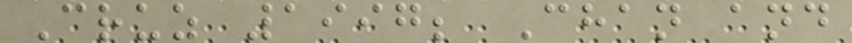Cruz 1997; Chan and
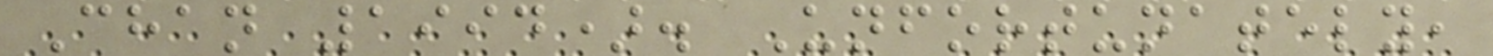Chan 1994). Unfortunately,
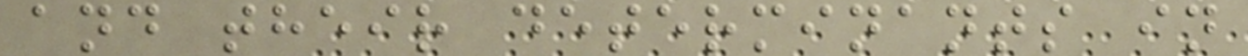and their determinants in
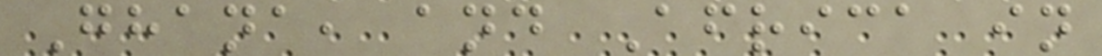Ghana, and Africa in
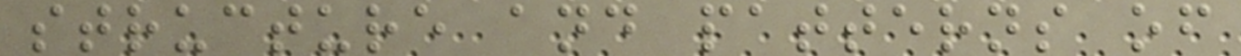structure and patterns of
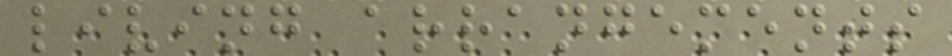living arrangements
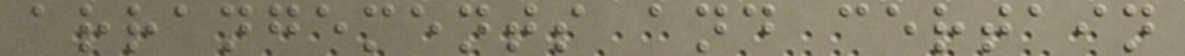arrangements and certain
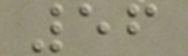56
